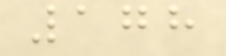178
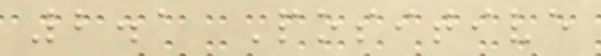2.1 Positive
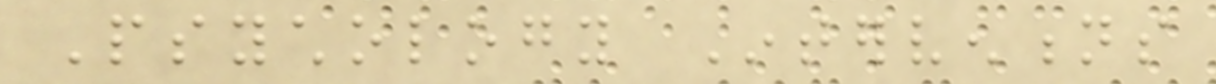Psychology Interventions
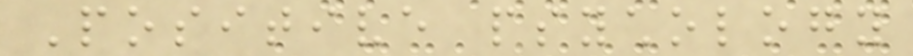Positive psychology
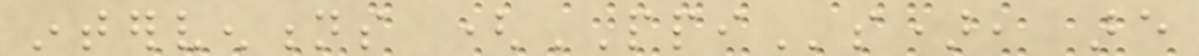interventions (PPIs), are
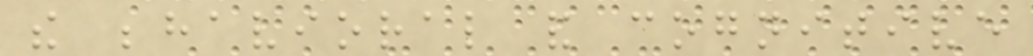the behavioral and cognitive
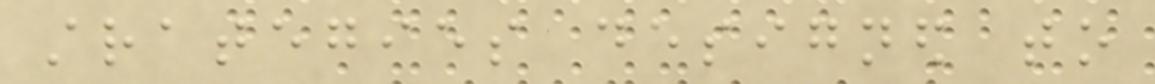strategies designed to
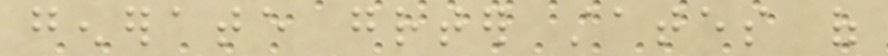generate greater states of
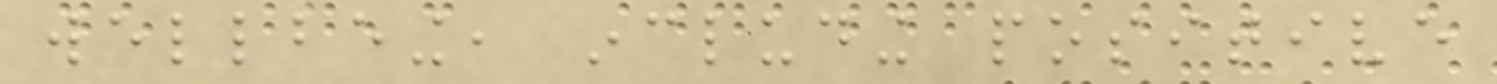wellbeing, including positive
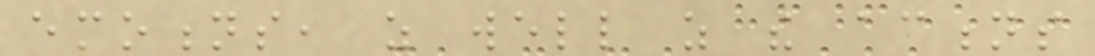emotions, as well as the actions
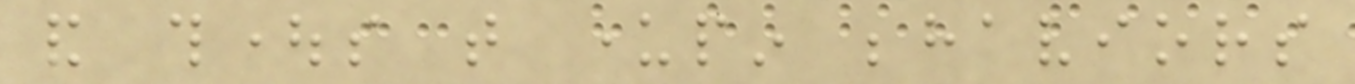and thoughts that underpin behaviors
